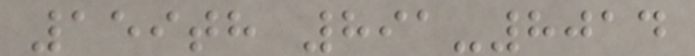159th 891-8014
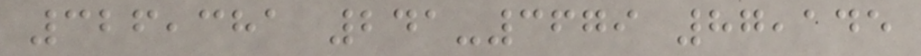326,381 241-3679 87,145
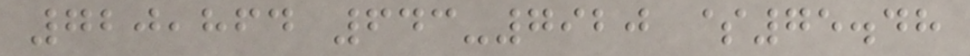720,864 643-7920 $75.48
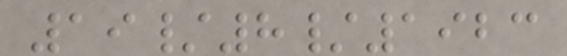19/8/1923
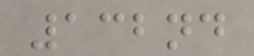132nd
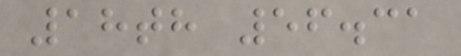18th 56.31
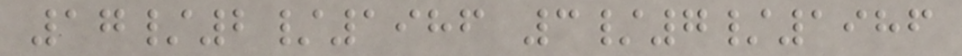17/2/1986 3/7/1986
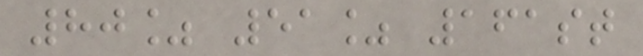80% 51% 161st
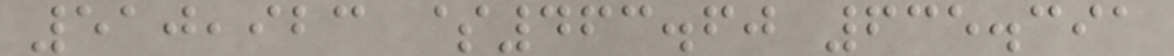510,923 $463.60 635.391
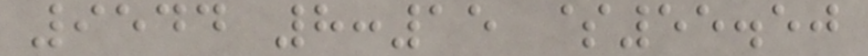9544 8:15 $55.50
